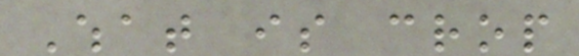What is crop
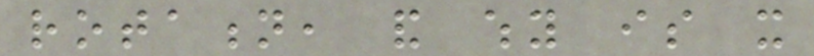rotation, and why is it
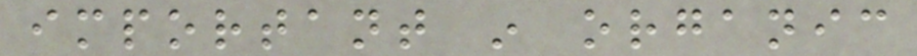important in organic
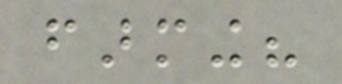farming?
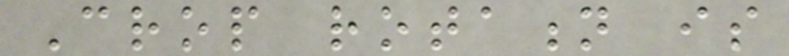Crop rotation is
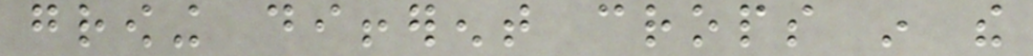growing different crops in the
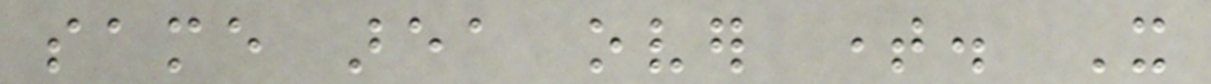same area over time. It
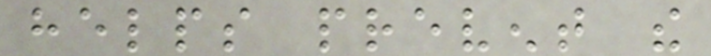helps prevent the
